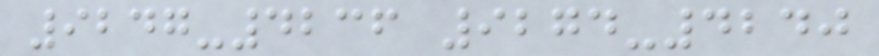9247-4236 9274-4240
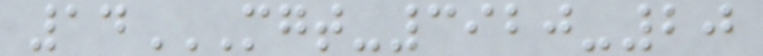14MGT-3920-20
